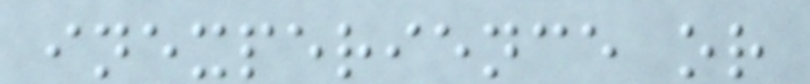inexperience or
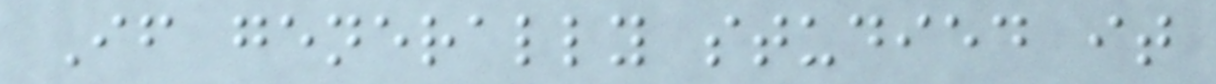If generally studied it
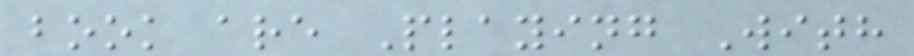book are Playing With
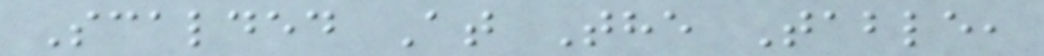Scalded At The Table,
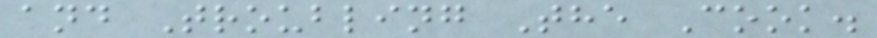and Troubling The Cook.
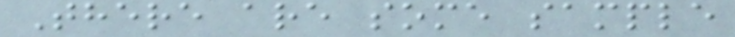There are some sample
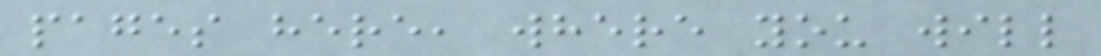pages here, where you will
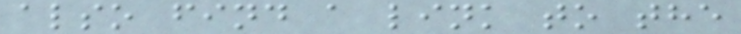also find a link to the
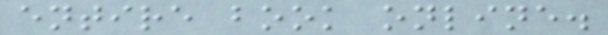entire book online.
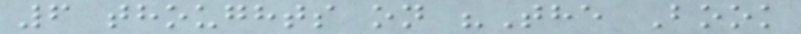6 thoughts on "The Book
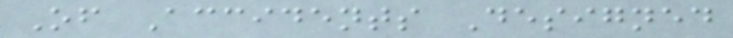Of Accidents Designed
